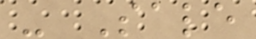- Sale
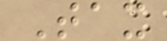Tax
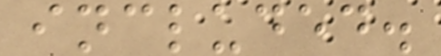included.
